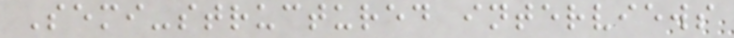Semi-structured interviews
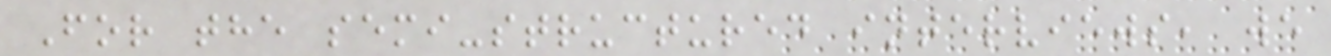For the semi-structured interviews, we
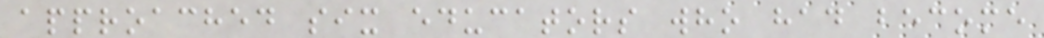approached six educators who had become
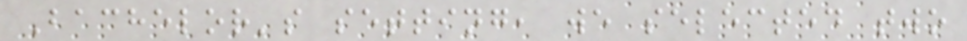Bachelor's setting, we selected two
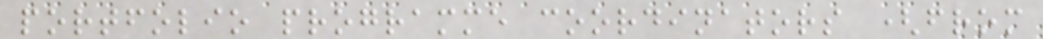portfolio programme coordinators (from
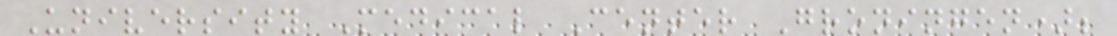University Medical Center Groningen);
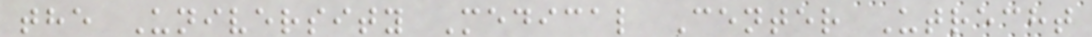the University Medical Center Utrecht
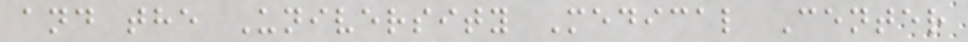and the University Medical Center
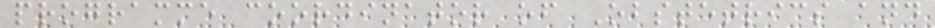programme coordinator of Obstetrics and
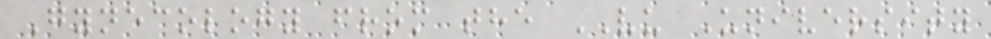Gynecology from the VU University
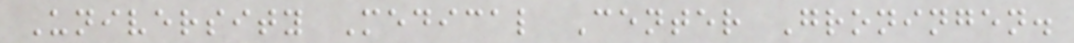University Medical Center Groningen.
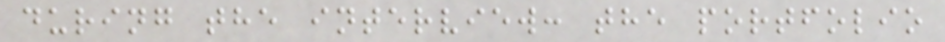during the interview: the portfolio
